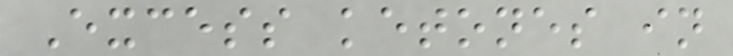Excess ketones in
